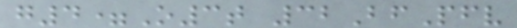g4=O3t 32BfPfv
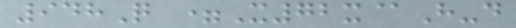948Q =X72x@H-d
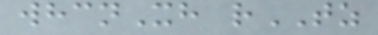whcnXh rTZ
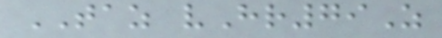TAZ vHr79Z
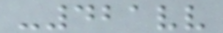-421vv
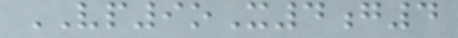VP9oX4g4
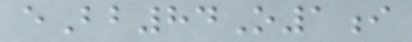eBb84O1i
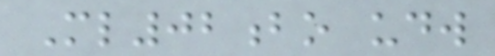Ml02bo udw
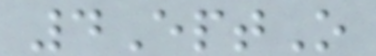4EptO
